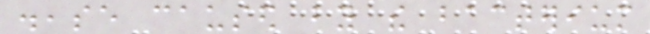disease caused by the bacterium
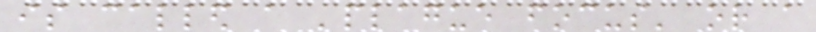is called a 'plague focus' or a
